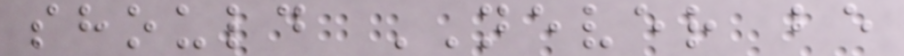should NEVER be
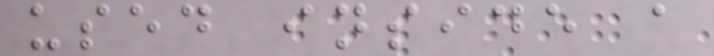used inside a
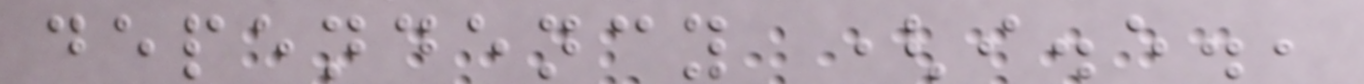dependency (i.e.,
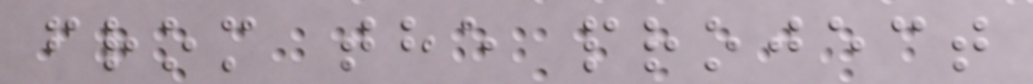from the project
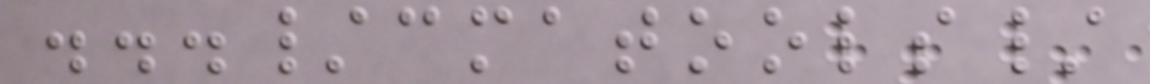.../cmatools/
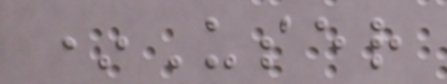*User
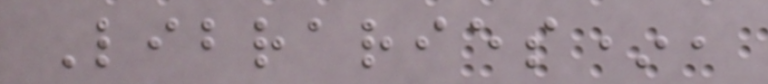Libraries*,
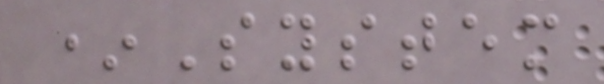*System
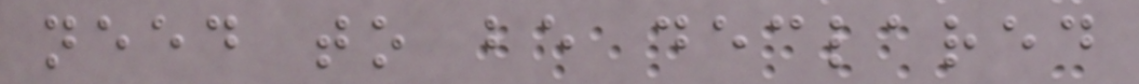need to be declared
